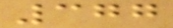377
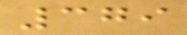379
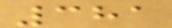381
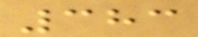383
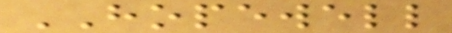HOPEWELL
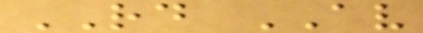RD AV
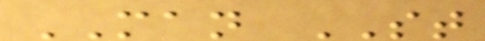MAN ST
